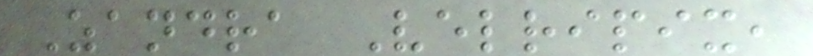Zandra Velripix,
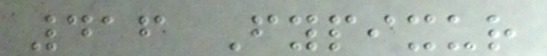416 Fypixur
